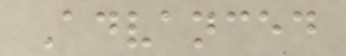Advanced
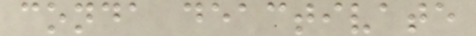conda deactivate
